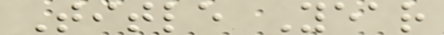Title Year
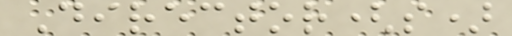Director(s)
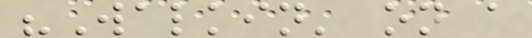"Walkin' on a
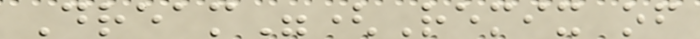Dream"(Remix of
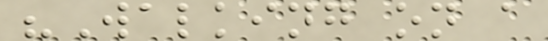"Walking on a
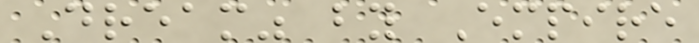Dream" by Empire
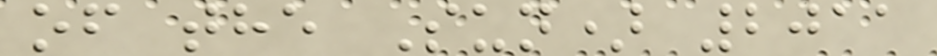of the Sun) 2011
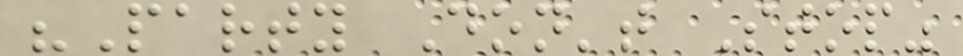"Party Don't Stop"
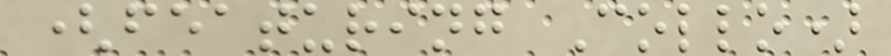(featuring Collo)
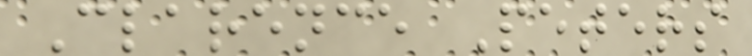Clarence Peters
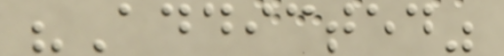"Addicted"
